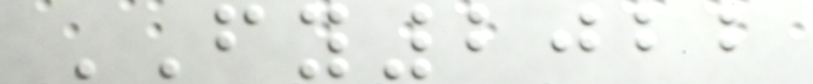FY2022
